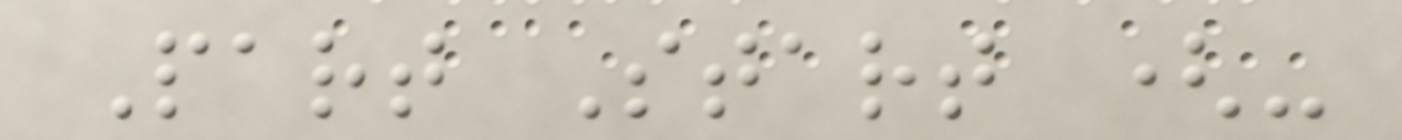Part Start (-
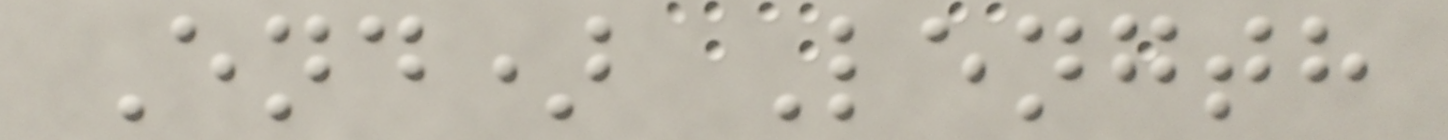End) Length
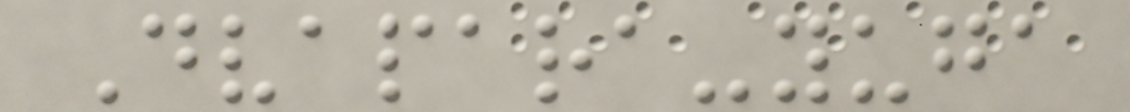Dvapara-yuga
